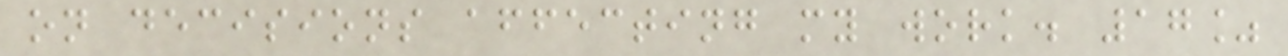on decisions affecting my work. 17%
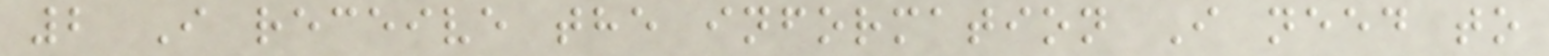2 I receive the information I need to
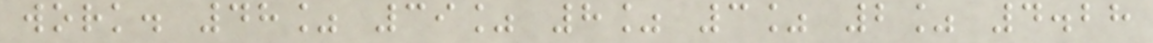work. 48% 39% 8% 3% 2% 4.28
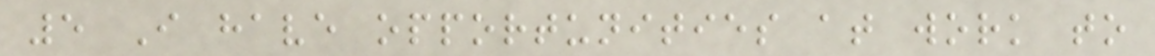5 I have opportunities at work to
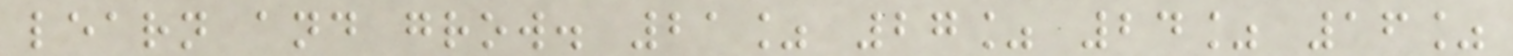learn and grow. 21% 27% 24% 16%
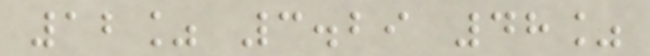12% 3.29 48%
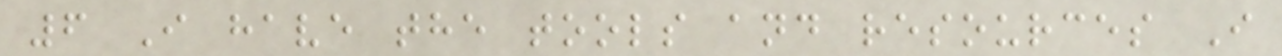6 I have the tools and resources I
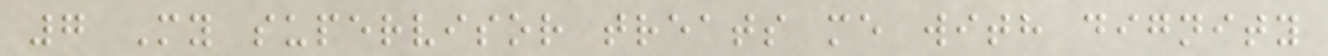7 My supervisor treats me with dignity
